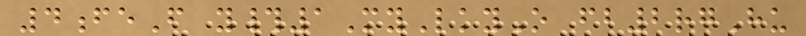4feF y#1MyLkyO fb2rgHu
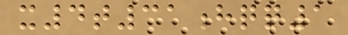x4t31hqq1
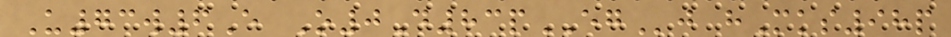U73w6E O0D83pEGj hMks98p
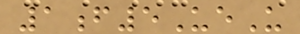1f5UeU
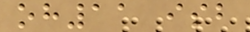oh11 isb
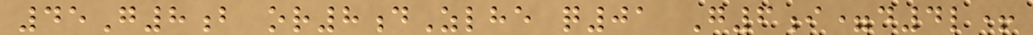45G8b or8dZlhe q01 G6i=d4l+
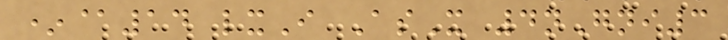*@14 lxI AsX 4nGni3
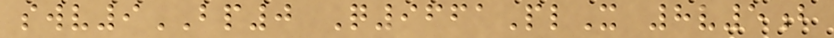swv9BP0 Q9661PlX 8v5b
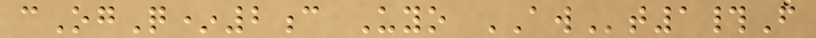cOgQ*2c Uyo AWt1#F
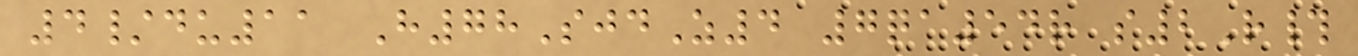4/du11 H78SjdZ4 7qa54r s2R#
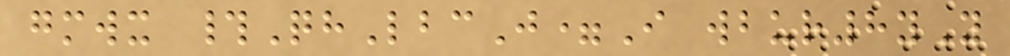gmwx #QhLbcJ=I wbur8yY
